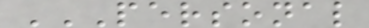PERSONAL
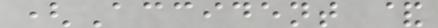(Accident &
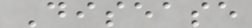Disease
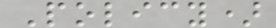Policy)
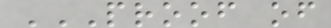PROOF OF
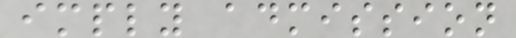imply admission
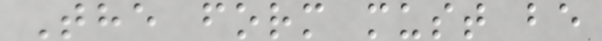The form must be
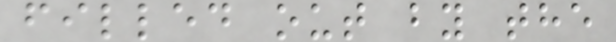filled out by the
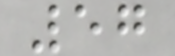57
